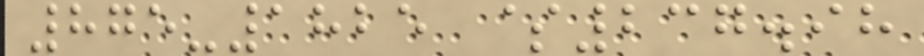875-1825 $237.98
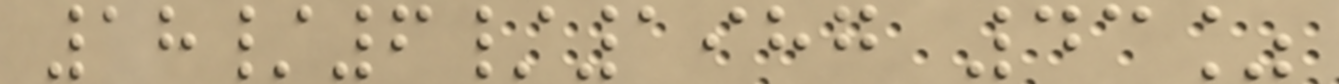18/6/1987 43%
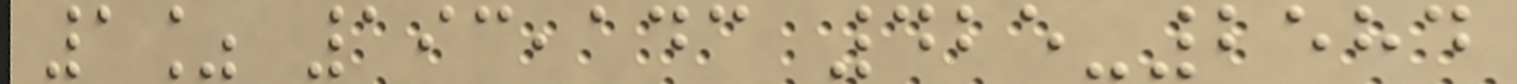1% 193,143 425-2584
